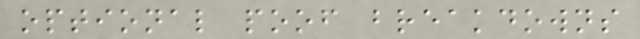optional poof breakdowns
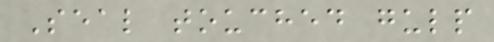Seal touched gulp
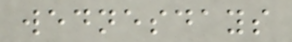wednesdays
